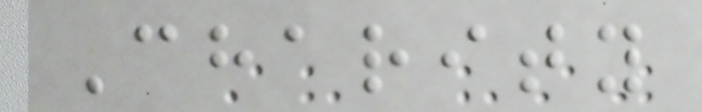Charity
